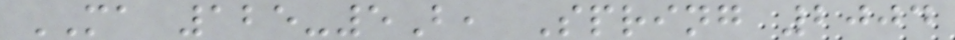MA 125-5B, Spring 2004
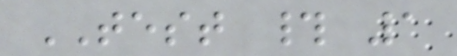TEST # 1
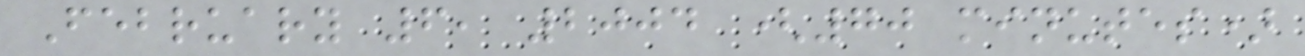February 6, 2004 (70 minutes)
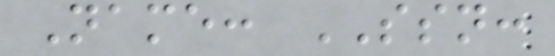Name: SSN:
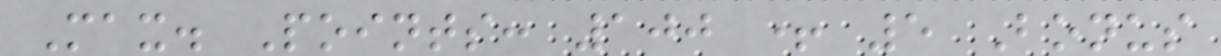Max. Points: 100 + 5 Bonus
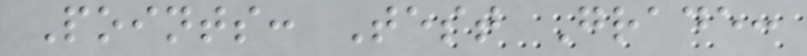Points: Test Grade:
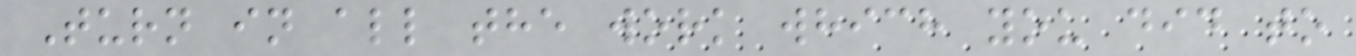Turn in all the work which you did to
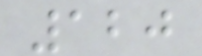120
